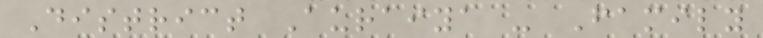District Auraiya - Family
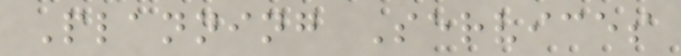Planning Services
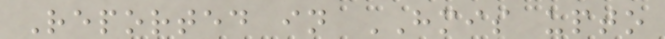Reported in HMIS upto
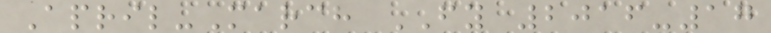April-March FY 2016-17
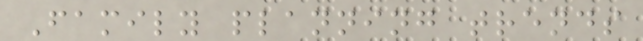Family planning trends
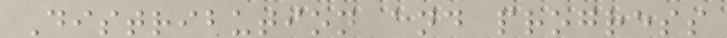Distribution and progress
